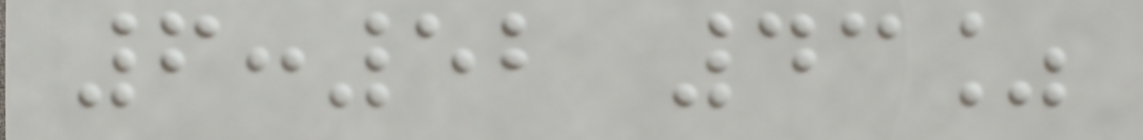6:52 43%
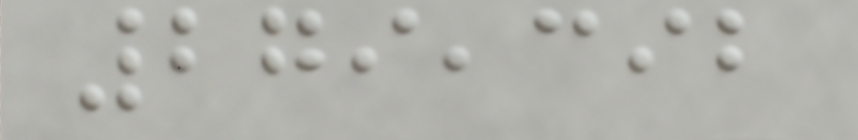279,392
